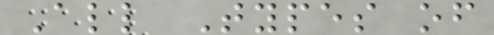All Types of
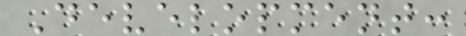Development:
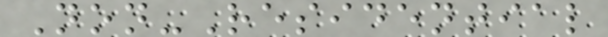Non-Residential
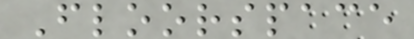Floorspace
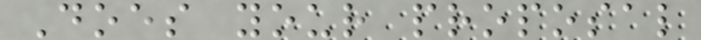Does your proposal
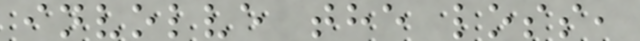involve the loss,
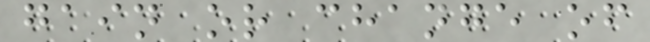gain or change of
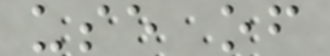use of
